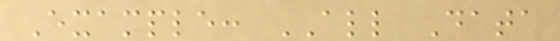Example: ALL Data
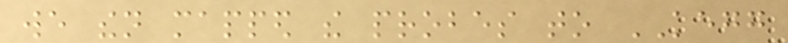we then mapped the probes to KEGG
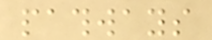pathways
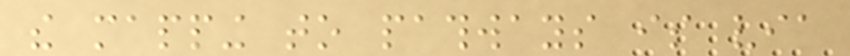the mapping to pathways is via
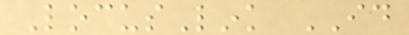LocusLink ID
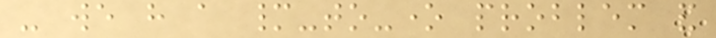- we have a many-to-one problem and
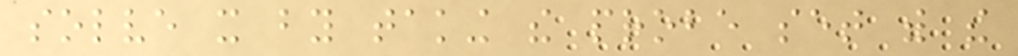solve it by taking the probe set with the
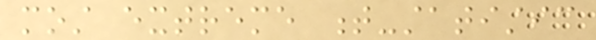most extreme t-statistic
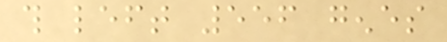this left 556 genes
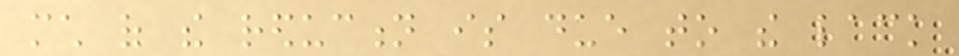much of the reduction is due to the lack
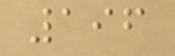196
